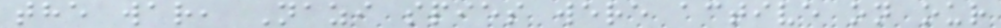the war, Nazi spies were active on our
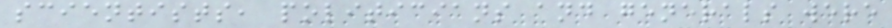scientists, politicians and generals were
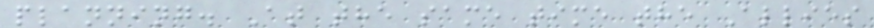planning. At the same time the Allies
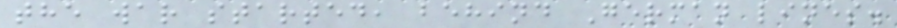the war started, behind German lines.
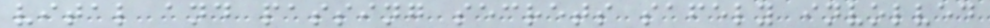vital and passing secrets safely involved
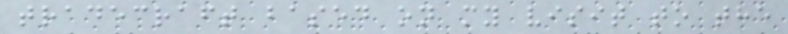tradecraft based on my visit to the
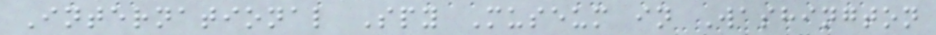International Spy Museum in Washington
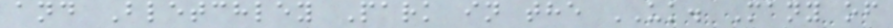and Bletchley Park in the UK. Many of
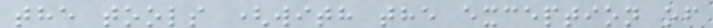the tools (with the exception of
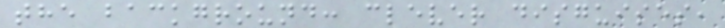the background: clever disguises,
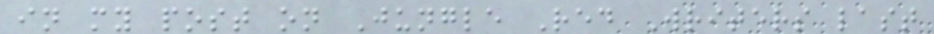in my post on Jungle Red Writers last
